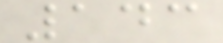143
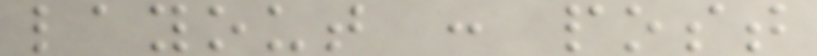layout : post
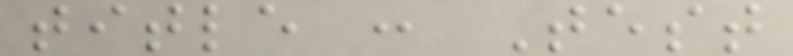title : Test
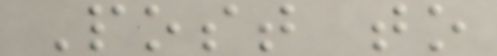Post to
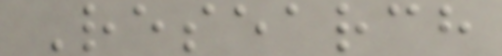Research
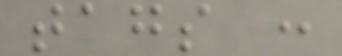tags :
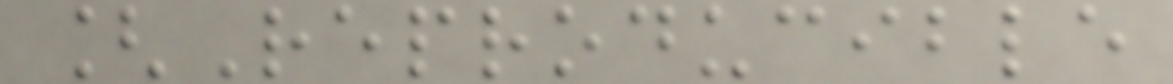[Reproducible
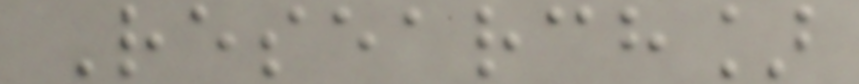Research]
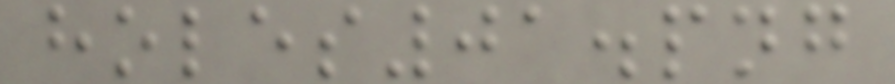holes01.png
